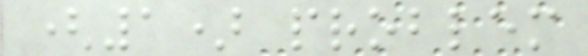(1) problem
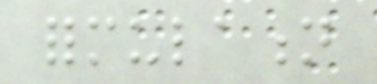formulation
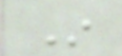In
